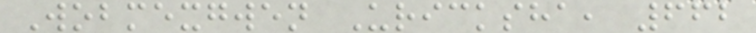Wobmexgwen Uricksha, 662
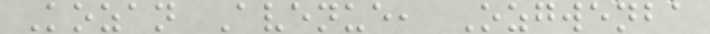Kozan Avenue, Ozgwenba
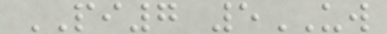PI7 5UW
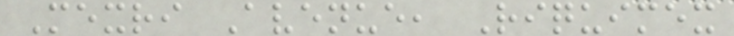Mexri Avenue, Riquimex
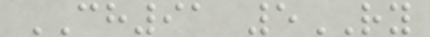CH91 5RY
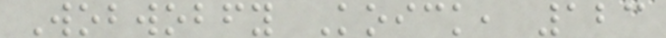Wobwobfy Koick, 123
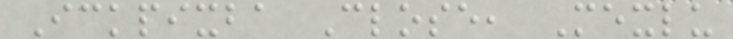Ickpixba Close, Mexlu
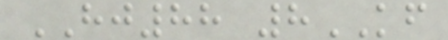HJ88 8KF
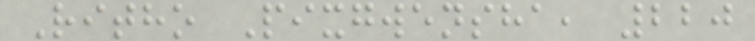Ritho Pixgwensha, 220
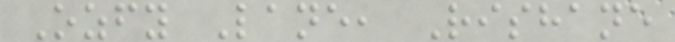Ozfy Lane, Rishane
